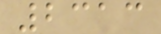2313
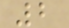2
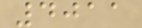4011
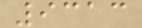9313
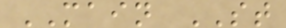MAIN ST
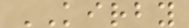KIRBY
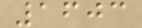1603
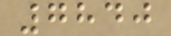7840
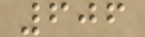606
